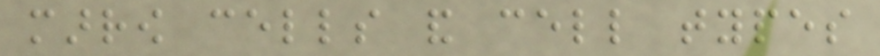marrow cells and cell types
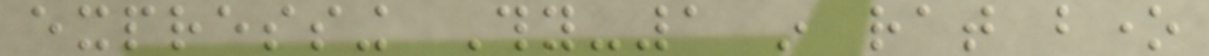expressing Thy-1 in rat bone
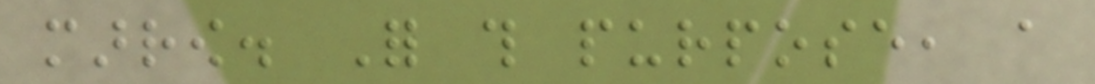marrow. For this purpose, a
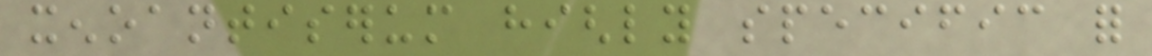xenoantiserum highly specific for
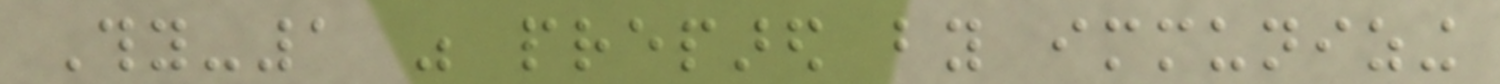Thy-1 was prepared by immunizing
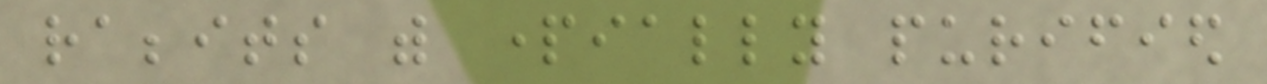rabbits with partially purified
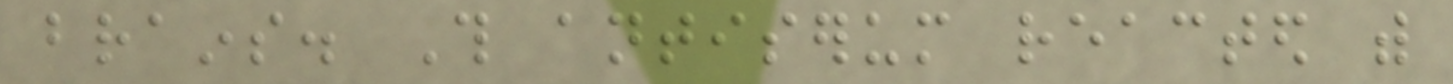brains. This antiserum reacted with
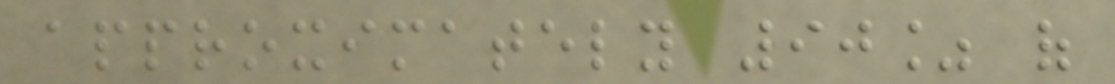approximately 90% of
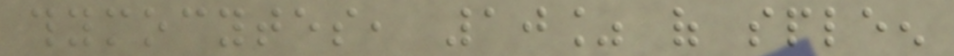thymocytes, 10% of spleen
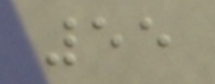55
